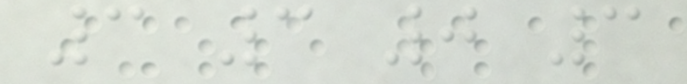3 3 0 3
